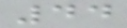44
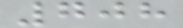708
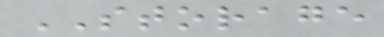STORAGE
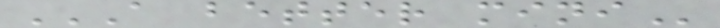A BETTER MINI
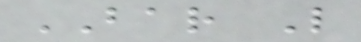BAR L
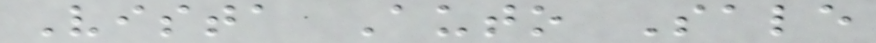Vista Auto Sale
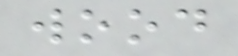wood
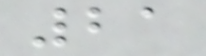21
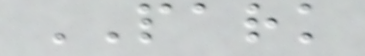PARK
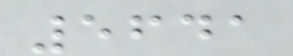5641
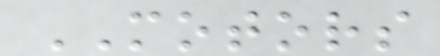MOTORS
